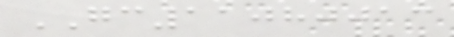GC11080013
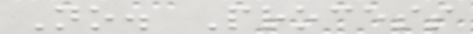No. Process
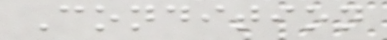Condition
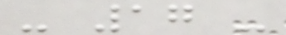- 17 -
